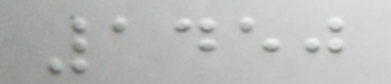1450
